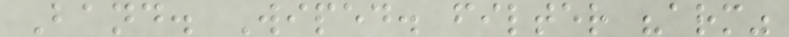Band. Wiped. filter "arm"
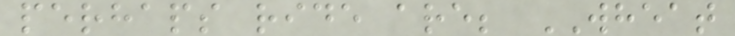perhaps ride are; WHEAT
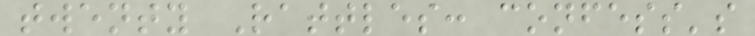twenty Rattles: confess's
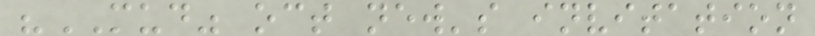"MUD" oct new's invitation
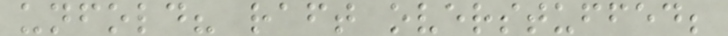unfold? raft overstuffed;
